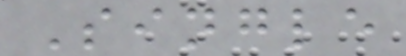Single
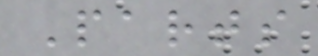Parts
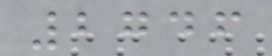2746
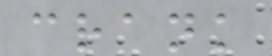crank
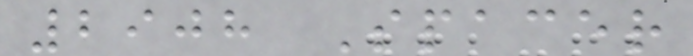2908 Spacer
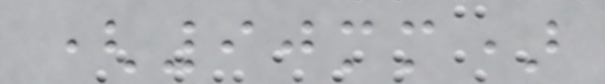(90mm)
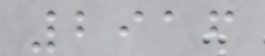2916
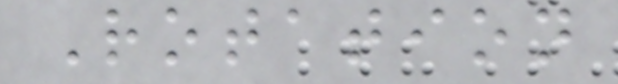Rotation
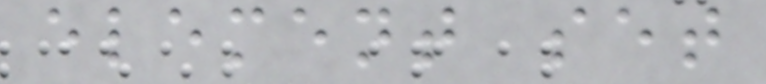element set
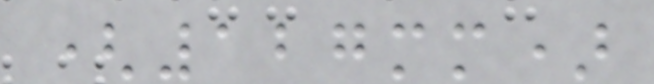(127mm)
